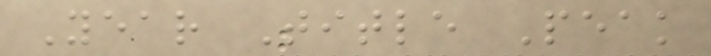Year Title Peak
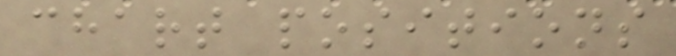chart positions
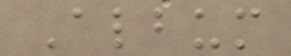Album
